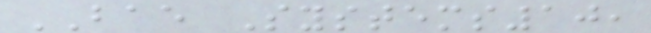BAE Systems10,
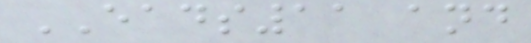EADS11 and
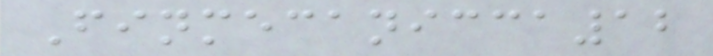Finmecanicca12
